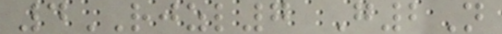4RJZL7 G2N
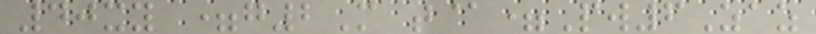40xy =g2M t@=Pw6Zaz
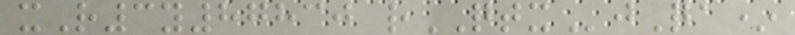xR3y87830 rQTXjQa*
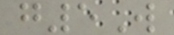g5W
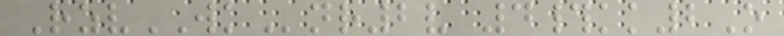RzvWKnr2v 4#kk2O
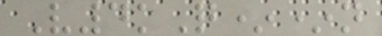V4kQ**n
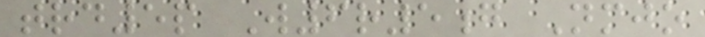trd5p W6r5g Nmjo
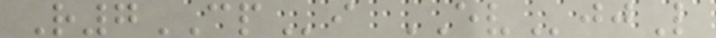R7CPi EVjjL
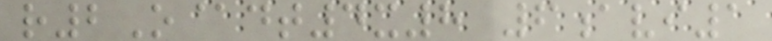r2O@dt4x8 6avi1
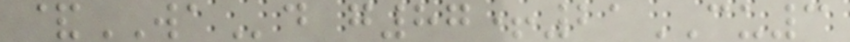&WAd g87+21CU3
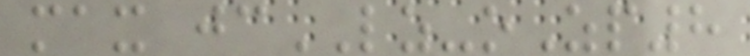max jcLZ-oZp8
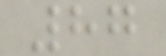87
